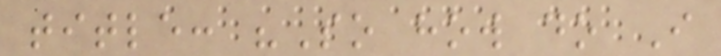title: "So how do I
